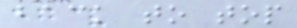back to top
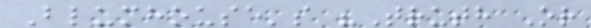Blumhouse's "Truth Or
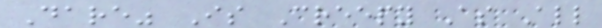Dare" Is Creepy As All
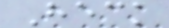Heck
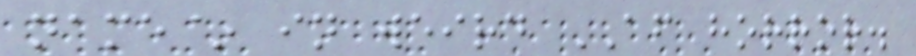name~ in weird AF horror.
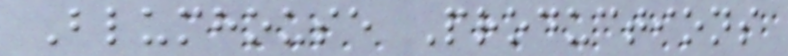Blumhouse Productions
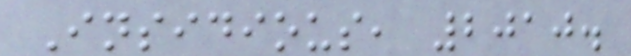Insidious, 2010.
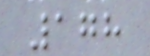178
